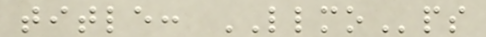title: LLMOps
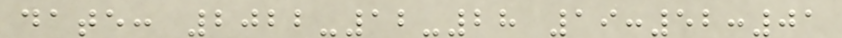date: 2022-12-28 19:52:01
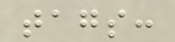tags:
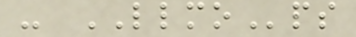- LLMOps
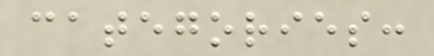categories:
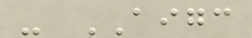- AIGC
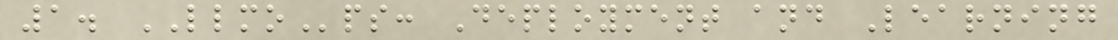1. LLMOps: Deployment and Learning
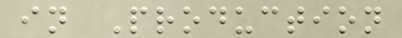in Production
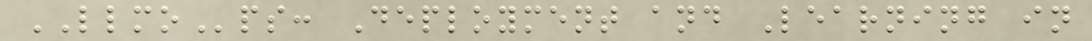LLMOps: Deployment and Learning in
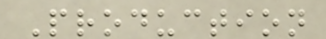Production
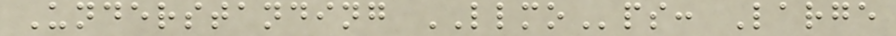Understanding LLMOps: Large
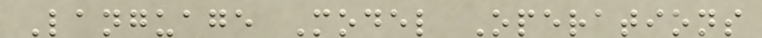Language Model Operations
